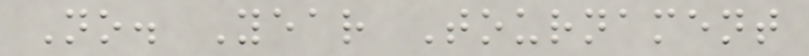No. Year Tournament
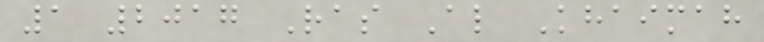1 2017 Ras Al Khaimah
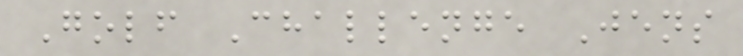Golf Challenge Jens
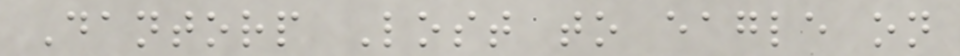Dantorp Lost to eagle on
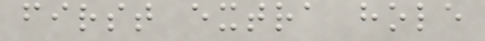first extra hole
